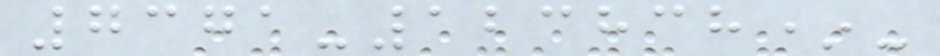7371-123838*-
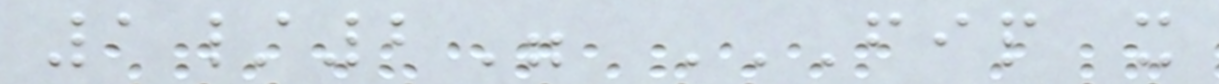1/2" FIP X
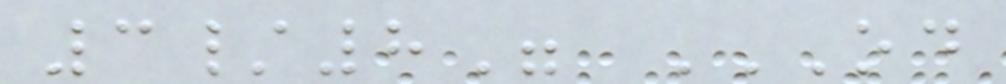3/8" OD
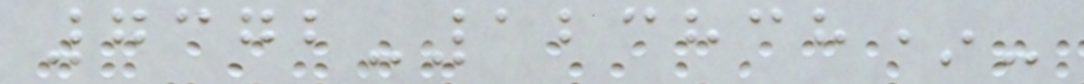7372-123838*-
